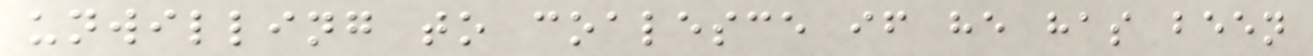unwilling to coalesce if he has been
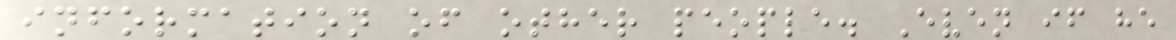information of other people. Even if he
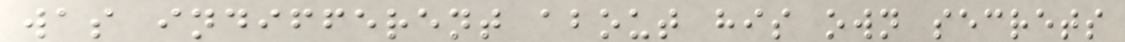was indifferent about his own secrets
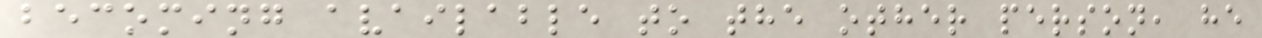becoming available to the other person, he
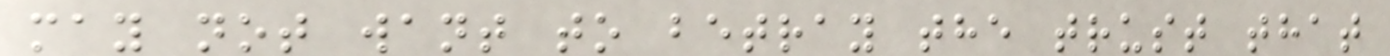may not want to betray the trust that
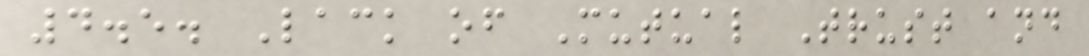4.5. Lack of Mutual Trust and
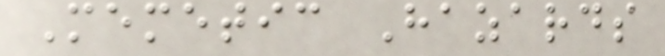Memetic Hazards
